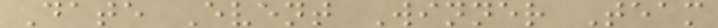Date Event Winner Team
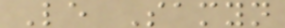Le Samyn
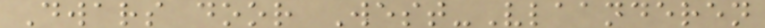Dwars door West-Vlaanderen
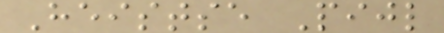Heistse Pijl
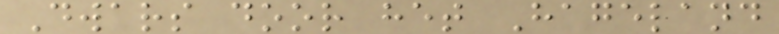Dwars door het Hageland
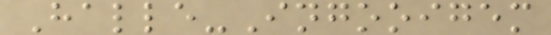Halle-Ingooigem
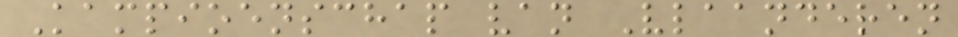Kampioenschap van Vlaanderen
